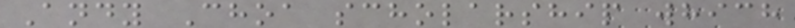Andy Choa scholarship which
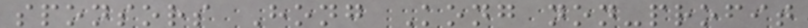sponsors Hong Kong non-profit
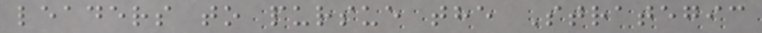leaders to pursue the Strategic
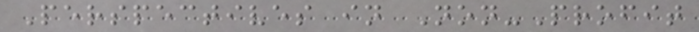Perspectives in Non-Profit
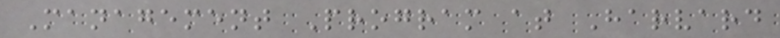Management Program at Harvard
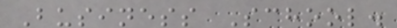Business School.
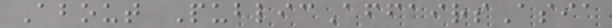About PublicAffairsAsia
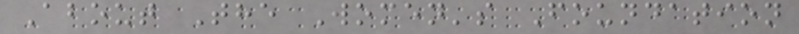About The Women's Foundation
